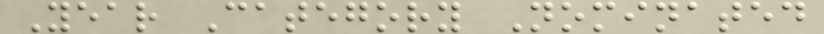Year Category Nominated
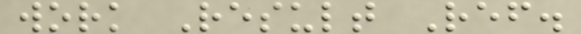work Result Ref.
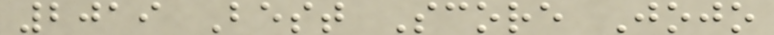2019 Best Score Jojo
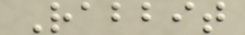Rabbit
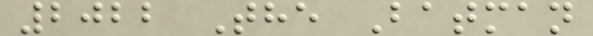2022 The Batman
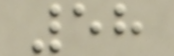58
